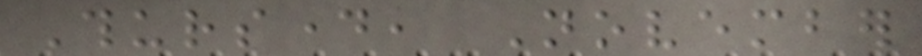Thursday, November
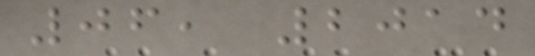06, 2014
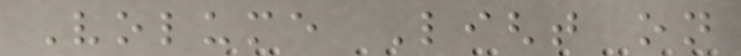Volume Light on
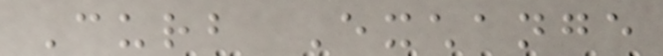Curb Exchange
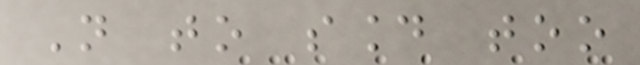Not to sound too
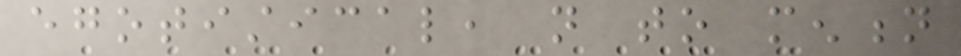egotistical, not to mention
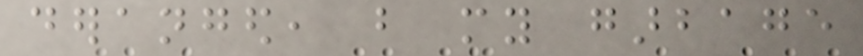deranged, but my garbage
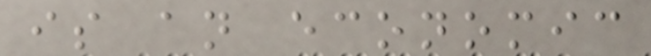is an economic
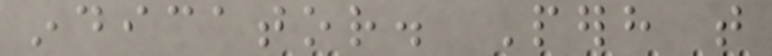indicator. Perhaps that
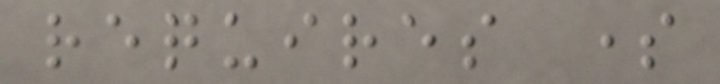requires some
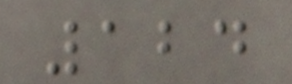124
